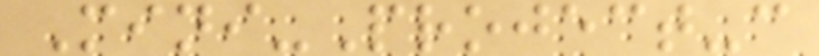Mini-Project-c
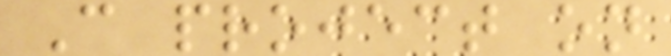C project on
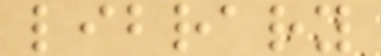library
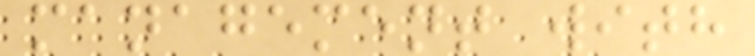management with
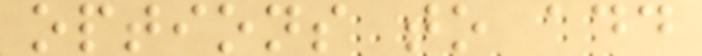options to add
